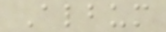Album
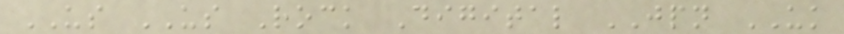US US Rock Digital JPN UK
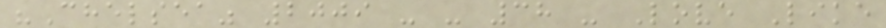"Chelsea" 2009 - - 38 - Love Like
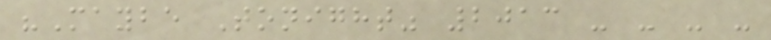"Maybe Tonight" 2013 - - - -
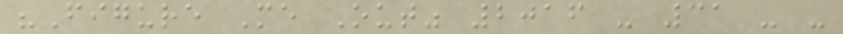"Figure Me Out" 2016 - 31 - -
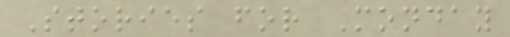Stories for Monday
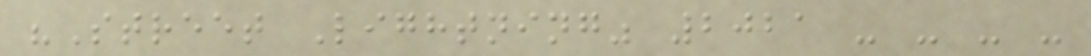"Street Lightning" 2021 - - - -
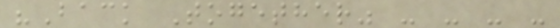"Back Together" - - - -
